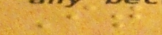It
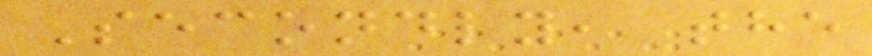Secondly, the
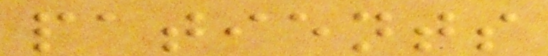patients
